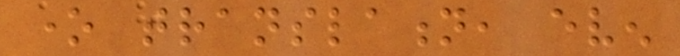one translation, even
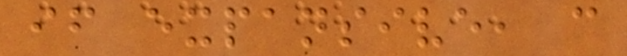if expansive, can
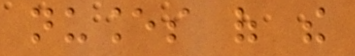nuances of the
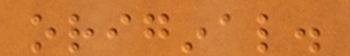original.
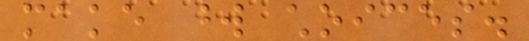make word choices.
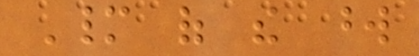Many of the word
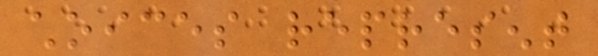choices represent
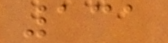131
